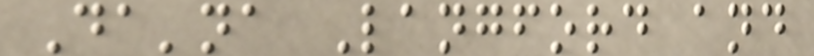Da'na Langford and
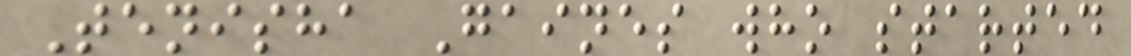Tenisha Gaines who started
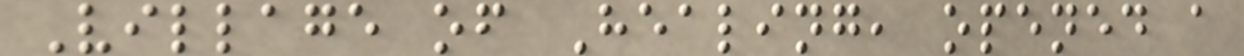Village of Healing, opened a
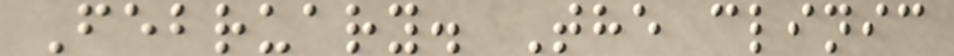February. The clinic
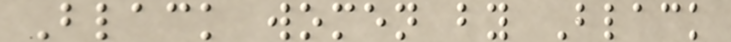Black women by Black
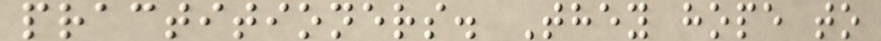practitioners. They hope to
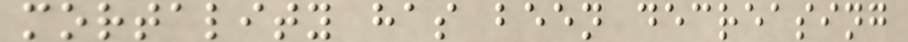mortality has been decreasing
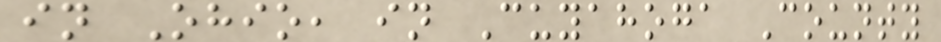in Ohio, in Cuyahoga County
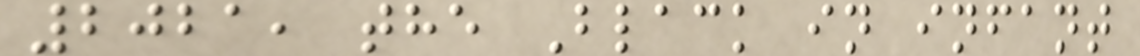2021, the Black in infant
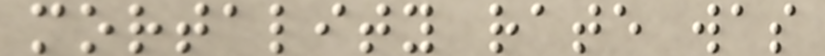mortality rate was
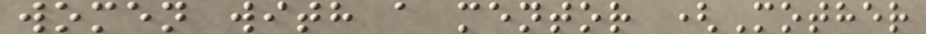women with a mentor (Mother
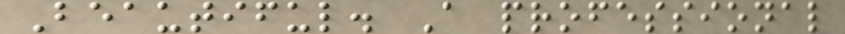Beautiful. A professional
